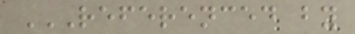REFERENCED BY
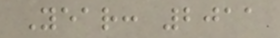Year: 2011
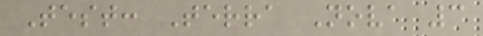Test: Terra Nova 3
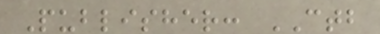Publisher: CTB
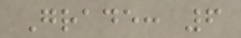Grade: 6
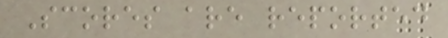Scores are reported
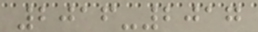2016-2017
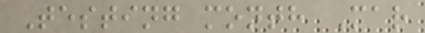Testing month Mar
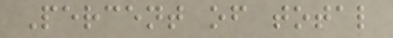Percent of total
